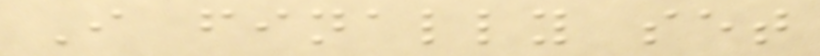I finally set
